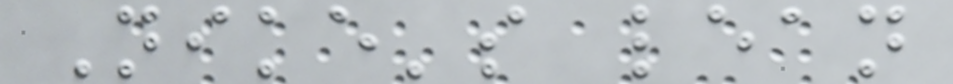Nike's lean
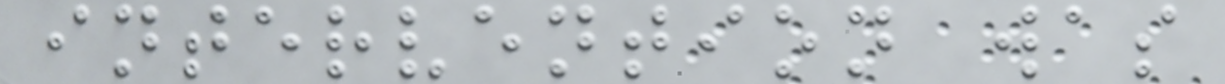intervention was
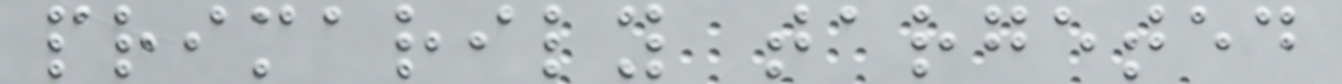primarily targeted
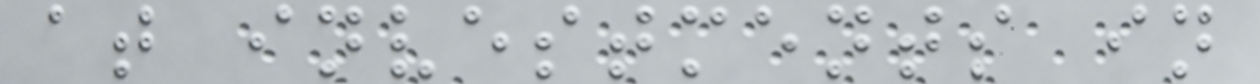at investments in
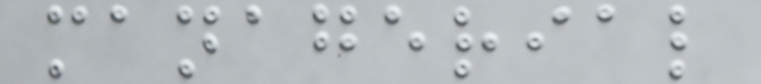managerial
